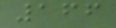166
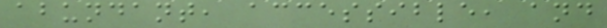abundant, accessible, and
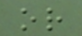or
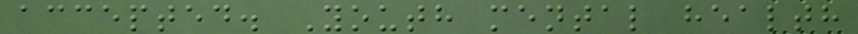accepted. Youth mental health
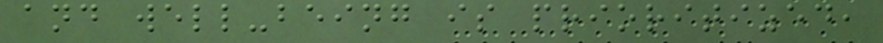and well-being is prioritized,
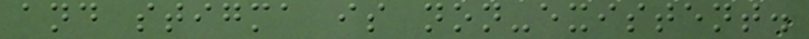and stigma is non-existent.
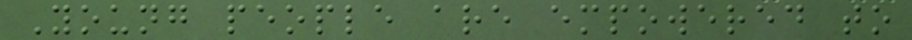Young people are empowered to
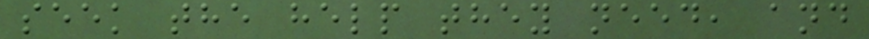seek the help they need, and
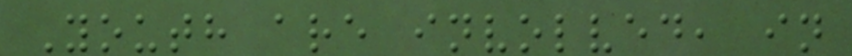Youth are involved, in
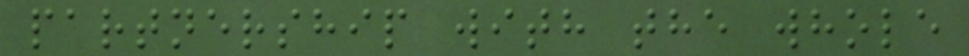partnership with the whole
